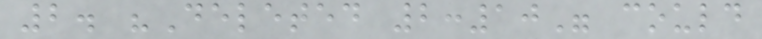2. "Deleted 2:10" could
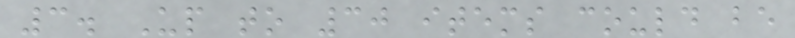3. Up to 30 items could be
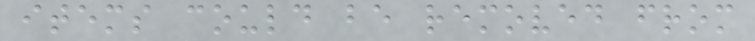items could be removed from
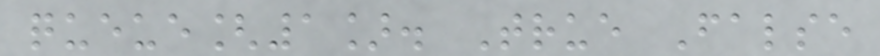queue[1]. True False
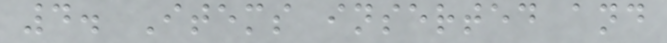4. Items inserted and
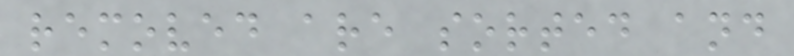removed are sorted and
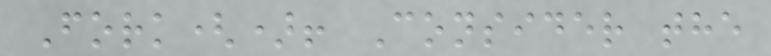Fork()! Consider the
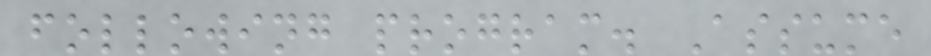following program. Assume
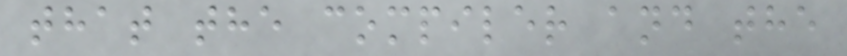that the compiler and the
